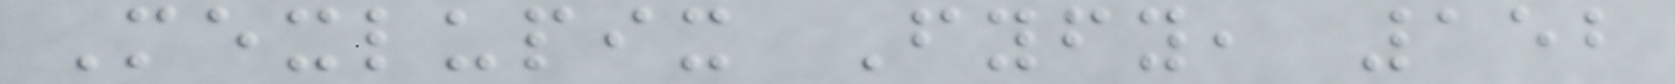Mexlupix Fyfy, 152
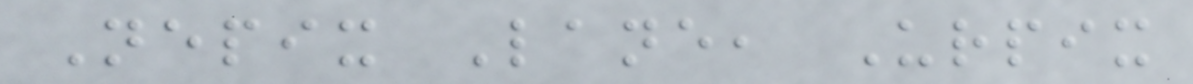Nepix Lane, Urpix
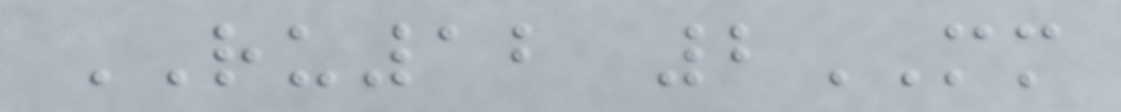RU12 2MM
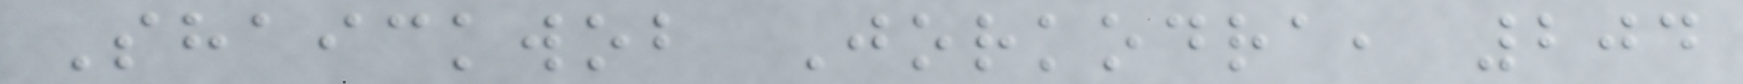Shaickwob Jorkodra, 204
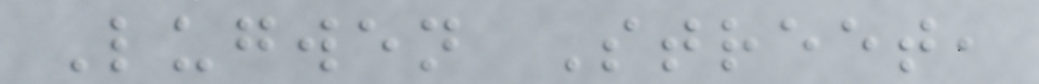Lugwen Street,
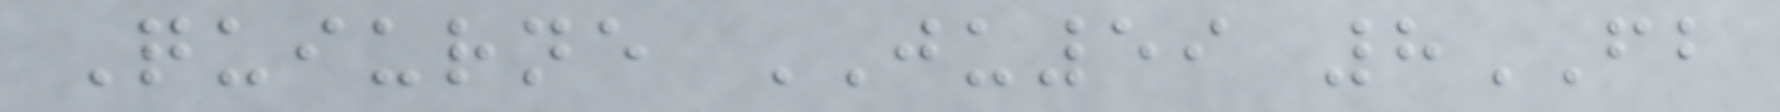Quiurne JU59 8FB
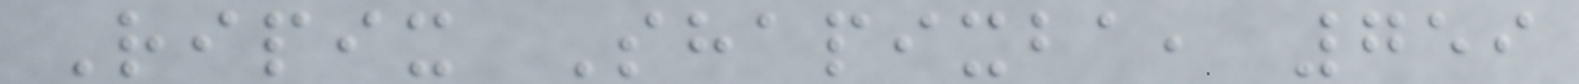Ripix Shapixba, 759
